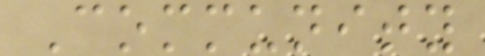Community
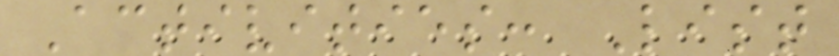Activities: List
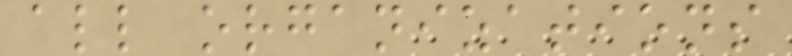all organizations
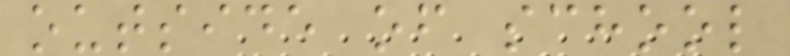outside of school
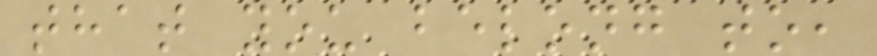that you belong to,
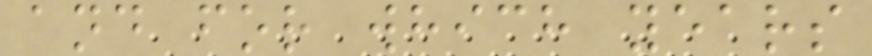and for which years
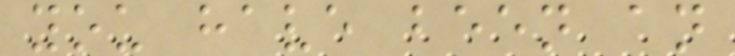you have been an
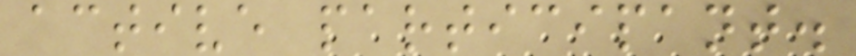active participant.
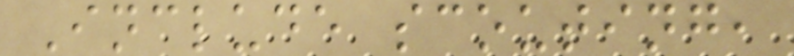Include scouting,
